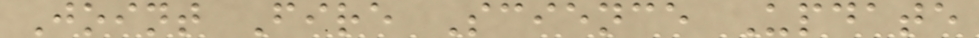Joint Fire Science Update
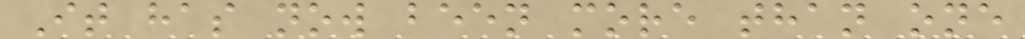It has now been more than one
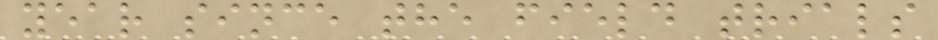year since the field trials
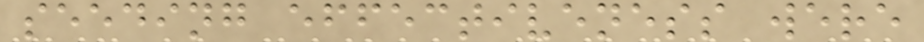seeding effectiveness were
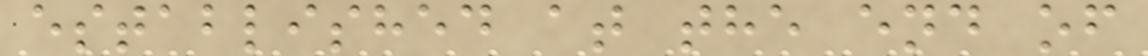established at the end of
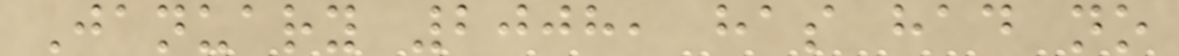January 2008, has had no
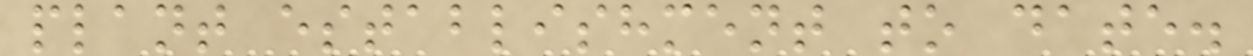plant establishment to date.
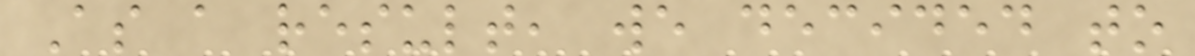As a result, we decided to
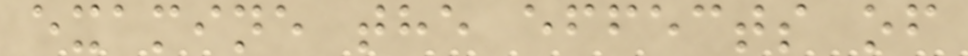examine the effects of
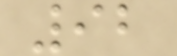92
